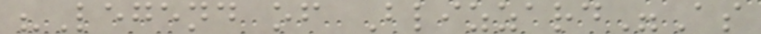"Legend of Blizzard"As
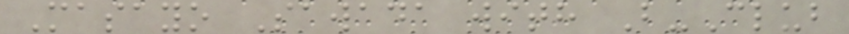Masayo Sawada with B-Club
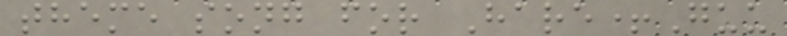theme song for Hare+Guu
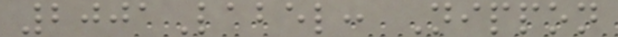2001Label: Nippon
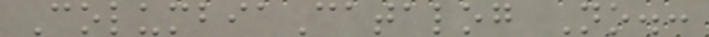ColumbiaCatalog No.:
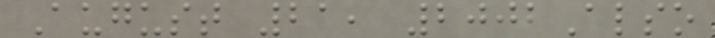August 21, 2002Also
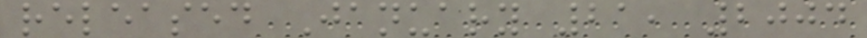released January 21, 2004
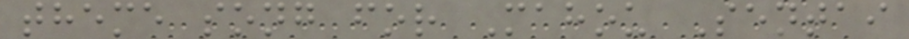theme song for Mahou Sentai
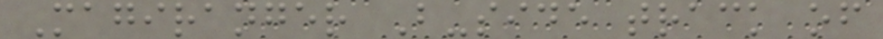Magiranger B-side track of
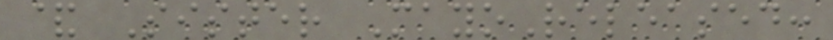& Sister MayoReleased:
